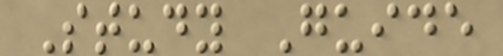Study Guide
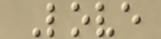Love
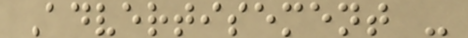Advertisement -
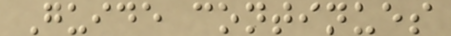Guide continues
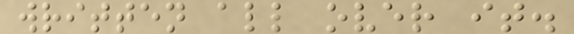written all over it.
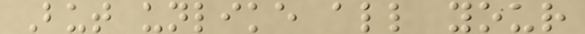But unlike all your
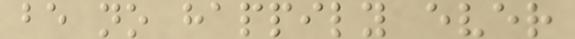be no happily ever
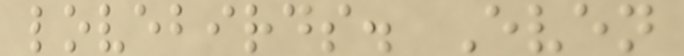lovebirds. Even
